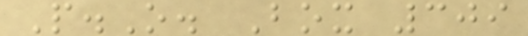P.O. Box 309
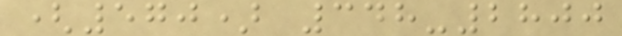(570) 348-2800
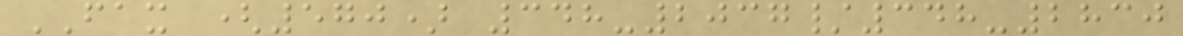FAX (570) 348-2037/348-2830
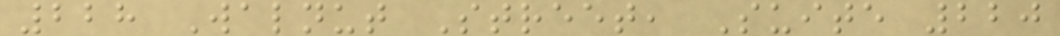228 Walnut Street, Suite 220
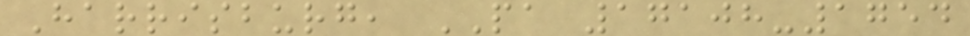Harrisburg, PA 17108-1754
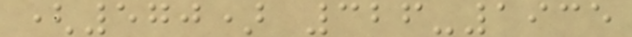(570) 326-1935
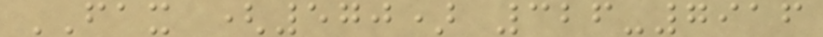FAX (570) 326-7916
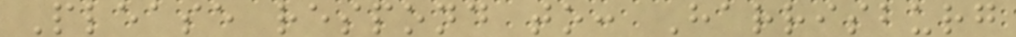Please respond to: Harrisburg
